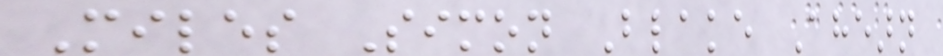Miles Simon Blake Ahearn
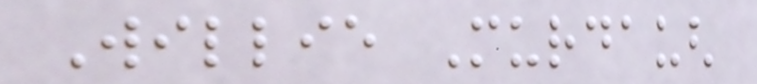Willie Murdaugh
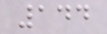144
